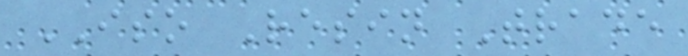ISO Resin Trade
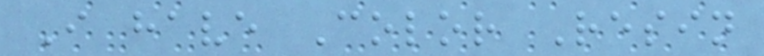I have Color Resin
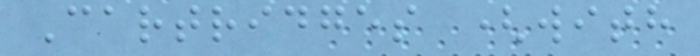Cartridges (with
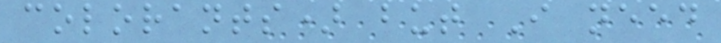colorants) but I need
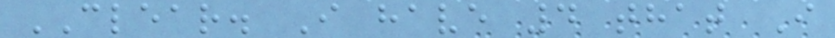CLEAR. I have 4 that I
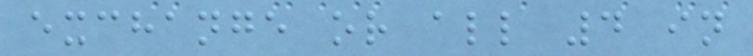exchange or all 4 in
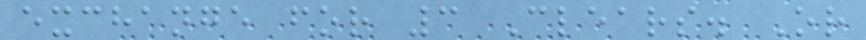exchange for 3 Clears. Or
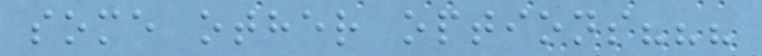some other options???
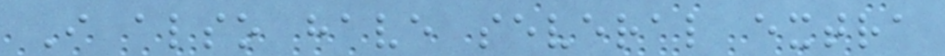I also have several extra
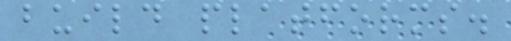build platforms.
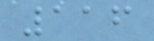116
